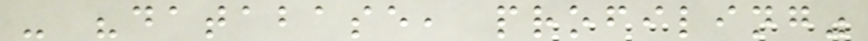- "database, profiling"
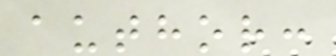author:
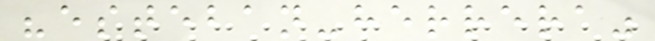"esteban-herrera"
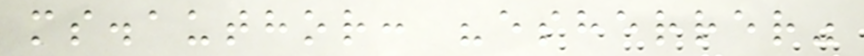ms.author: "esherrer"
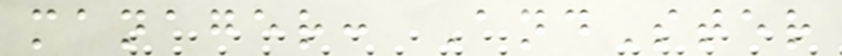manager: AndSter
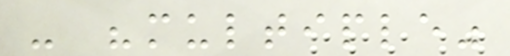- "multiple"
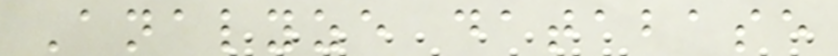Analyze database
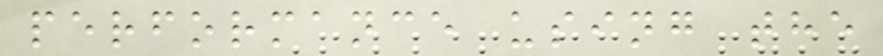performance using the
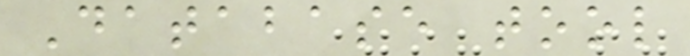Database tool
